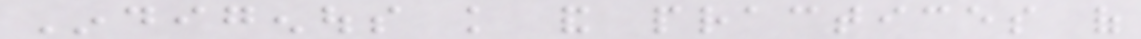Indigenous knowledge and practices of
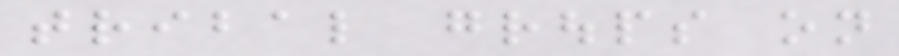tribal groups on
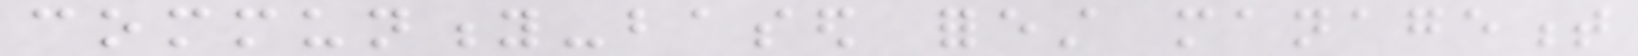community-based forest management
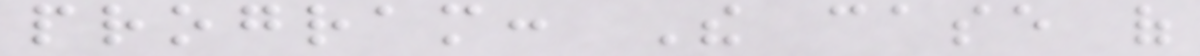program: The case of
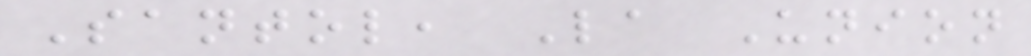Santol, La Union
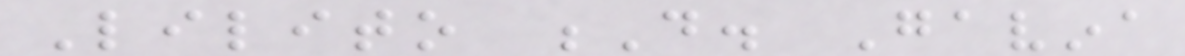Lilito D. Gavina
